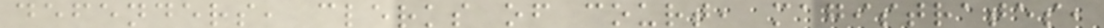defenders, clerks of court, magistrates,
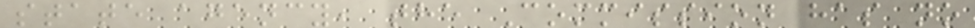state agency, the Commission has no
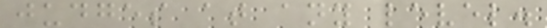judges at any level.
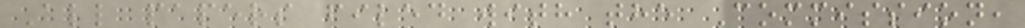All papers filed with the Commission,
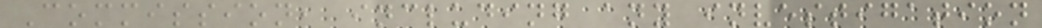Commission, including any investigation
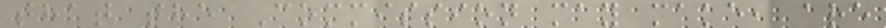that the Commission may make, are
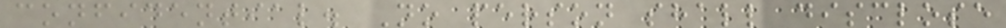confidential. No person shall disclose
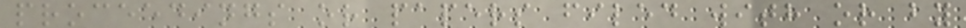proceedings or papers filed with or by
